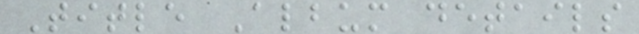Title Album details
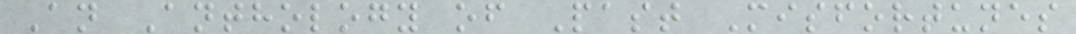An Anthology of Past Misfortunes
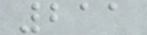211
